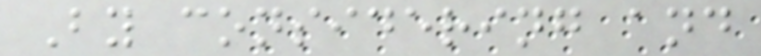By considering and
